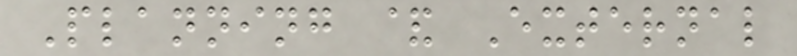Planning & External
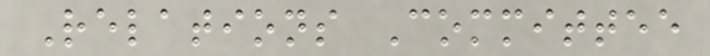Relations Committee
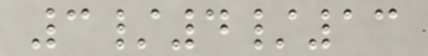3/4/13
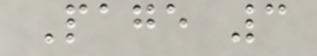Page 3
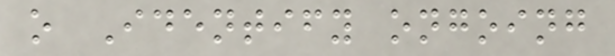o Identify ongoing
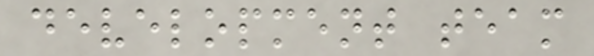development team
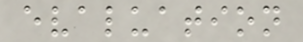evaluation
